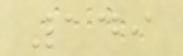149
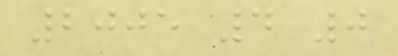2005 4 0
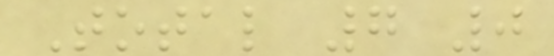Total 7 0
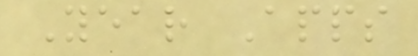Year Apps
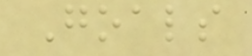Goals
